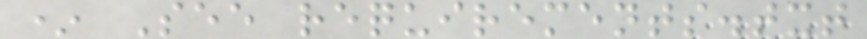* See requirements.txt
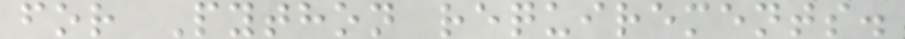for Python requirements.
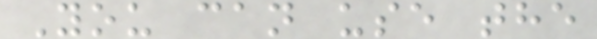You can use the
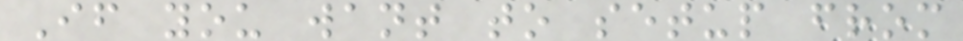If you want to setup from
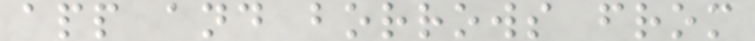app and borrows from
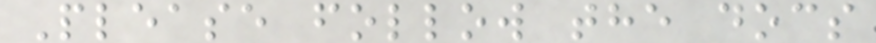Please follow the docs
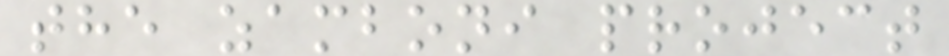the zamboni project
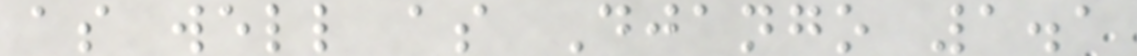as well as Django 1.1
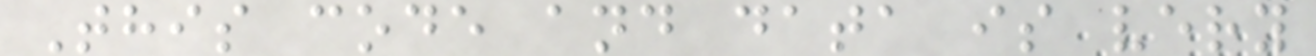This code and data is very
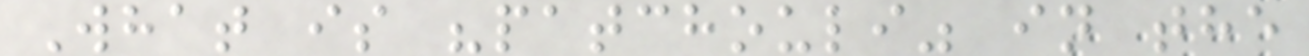What is "patchouli" in the
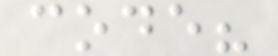code?
